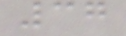37
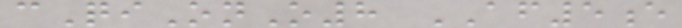cQiOnO8 AF5e
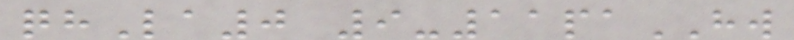qhLa0 9-11paHW
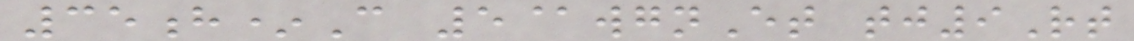35h*C 5@wgnEt tj9Rt
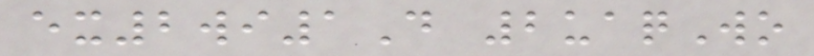ex2wi1D 2uaqWo
